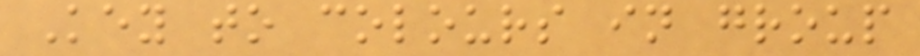Key to colours in group
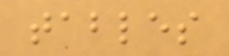tables
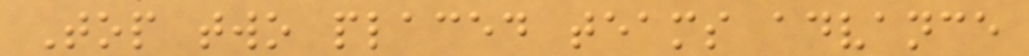Top two placed teams advance
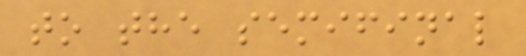to the semifinal
